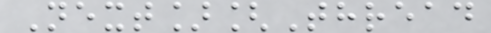Next][Thread
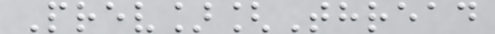Prev][Thread
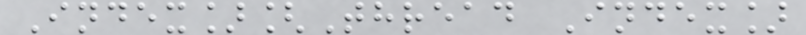Index][Thread Index]
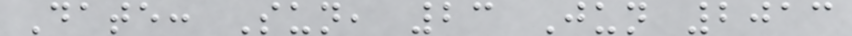Date: Sun, 23 Jun 2013
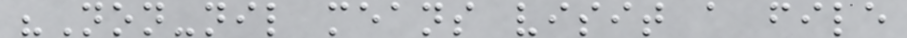"Non-nil means visit a file
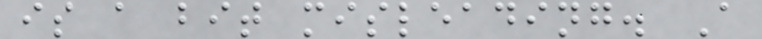is a bit misleading. A
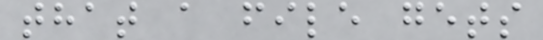that a file gets
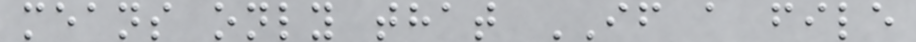means only that IF a file
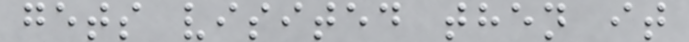gets visited then it
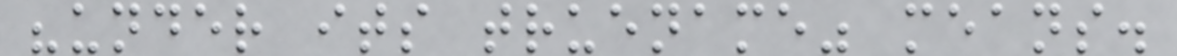"under its truename" means.
